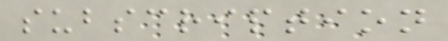subscription
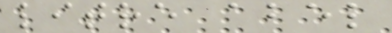litre abel
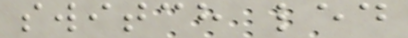switch led
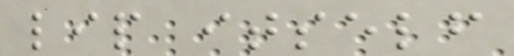lip itself
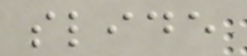slide
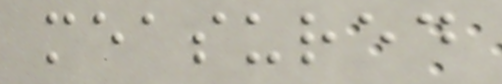measured
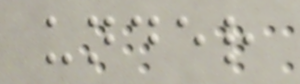under
